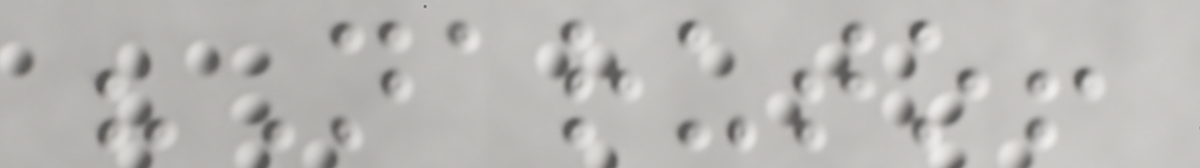"Naruto!
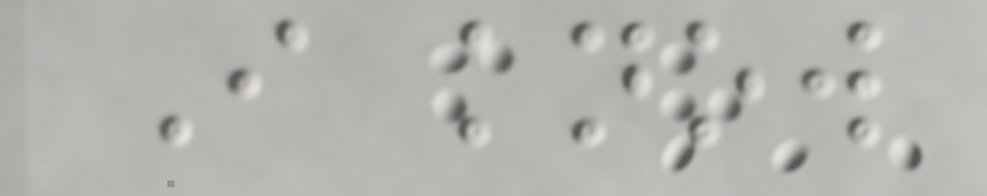I know
